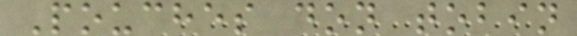Pouches don tobin
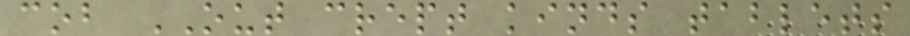cob OUT crept kinds tablets
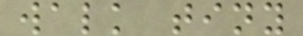walk tiny
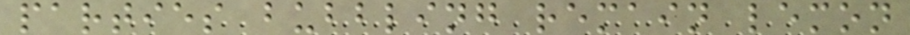parties bubbling remain lemon
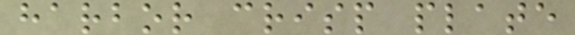harbor crisp plate
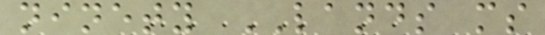ninety LANDS ms
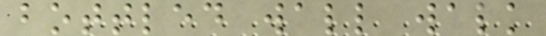bottled wall walk
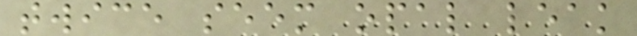twice seem opal leak
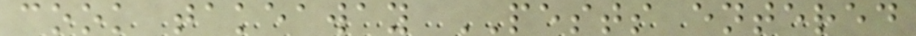cook takeaway PESTS entered
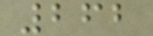262
